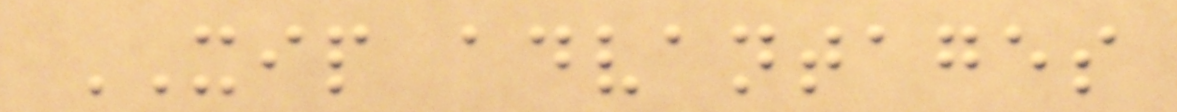XIP advantages
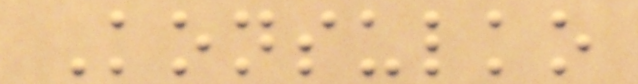Konsulko
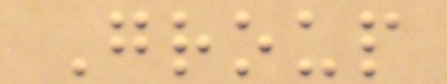Group
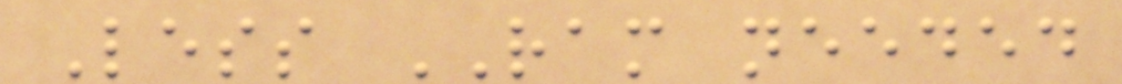Less RAM needed
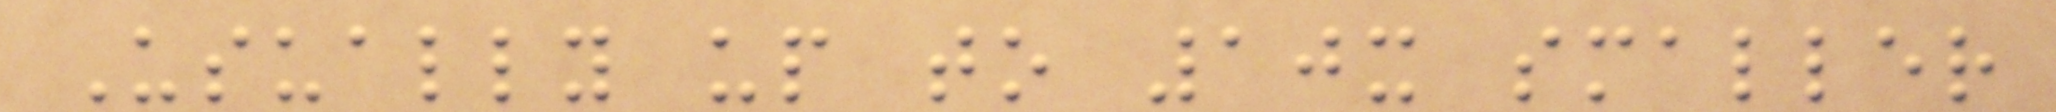Usually up to 10x smaller
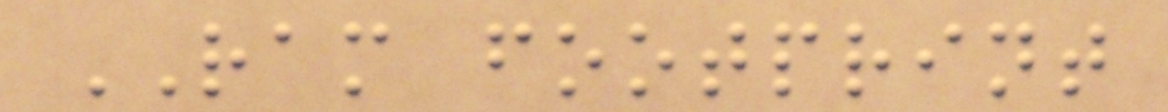RAM footprint
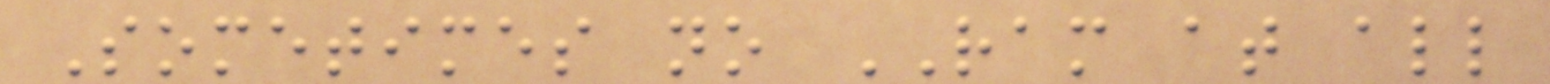Sometimes no RAM at all
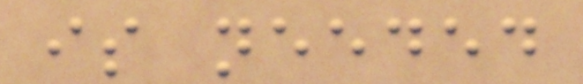is needed
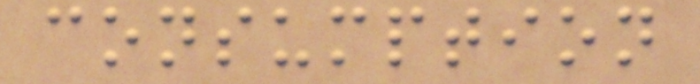consumption
